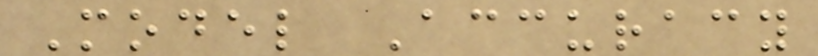Model Accuracy
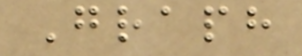Graph
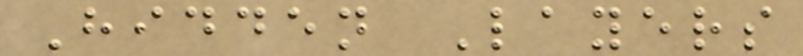Hidden Layers
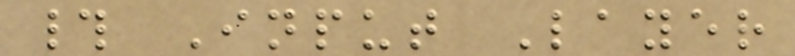# Input Layer
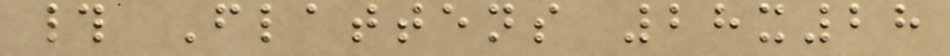# Flattens 28x28
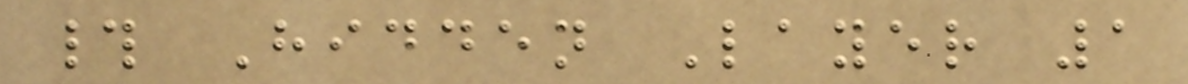# Hidden Layer 1
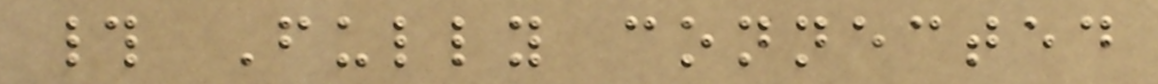# Fully connected
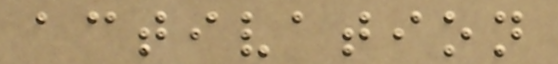activation
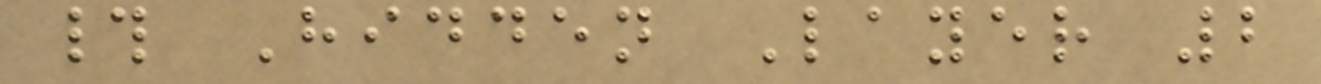# Hidden Layer 2
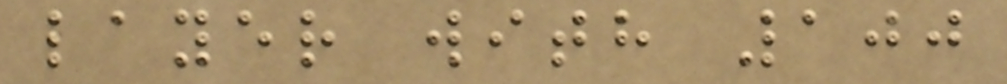layer with 100
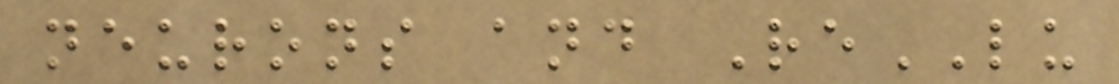neurons and ReLU
